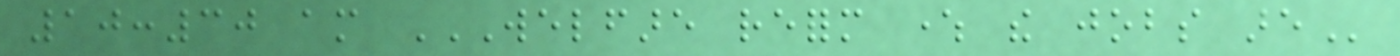10:30 am WELFARE REFORM WHERE THE JOBS ARE
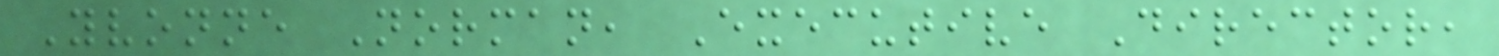Yvonne Norman, Executive Director,
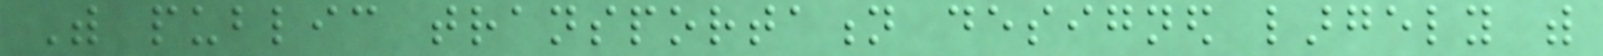With public transportation designed largely with
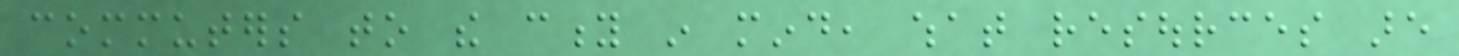commuters to the city in mind, what resources are
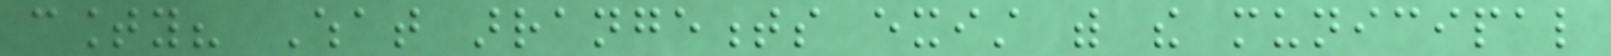county? What arrangements exist with the municipal
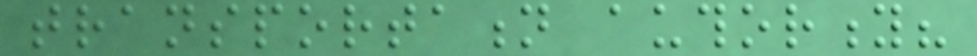transportation authority?
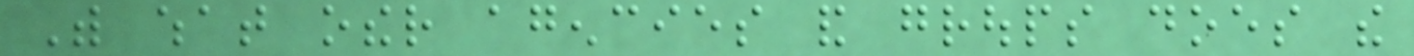With what other agencies and groups does the
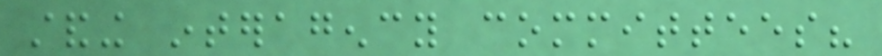standing interagency committees?
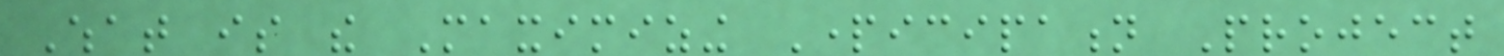What is the Maximizing Participation Project
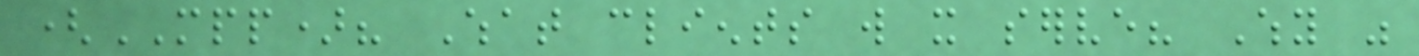(MPP)? What clients will it serve? Why was
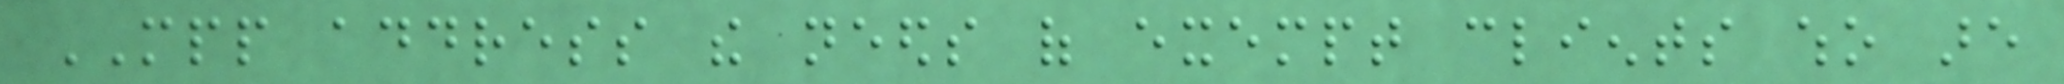MPP address the needs of exempt clients who are
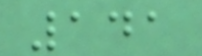141
